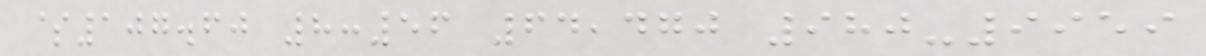$107.60 8:56 64,470 980-9959
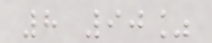8 90%
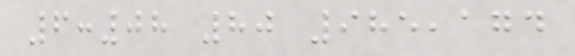6:08 80 985,174
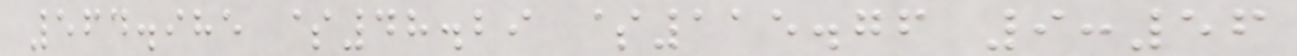564.985 $48.29 $115.76 9:56
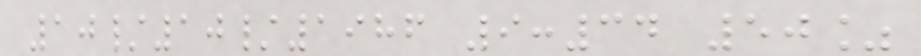10/10/1986 9:34 50%
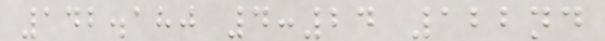142.180 4:24 122nd
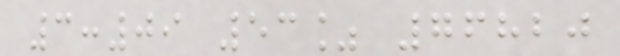3:09 53% 76820
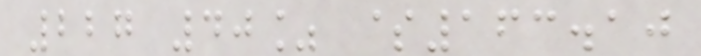227 40% $163.10
